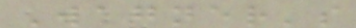Wagner's
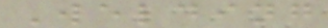Welding
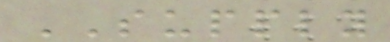SUPPLY
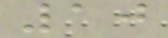10
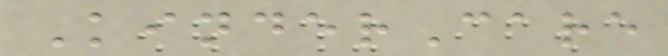KinderCare
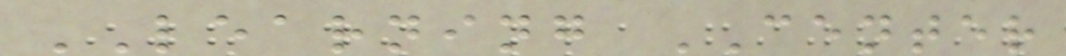LEARNING CENTER
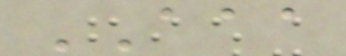AAA
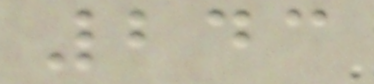243
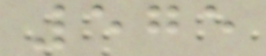575
